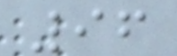96
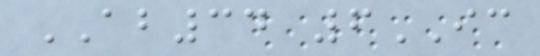AB34 6IC
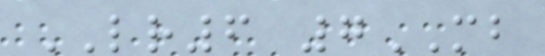LR6 7MB
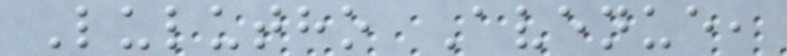Lulutho Avenue,
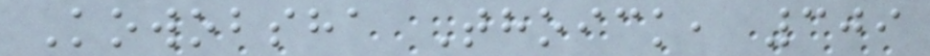Kowobsha Thoick, 309
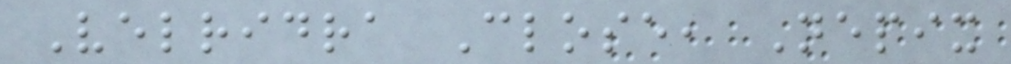Velridra Close, Nepix
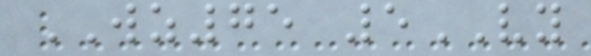WZ75 5VY
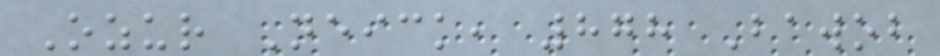Ozur Neick, 878 Bawob
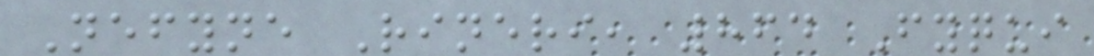Nefyne Rineri, 864 Fyqui
